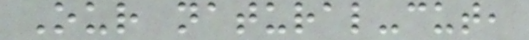Our natural-cut,
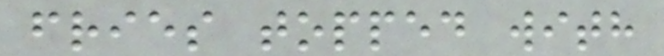fries topped with
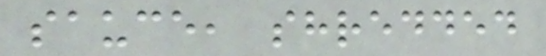sauce, shredded
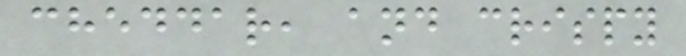cheddar, and crispy
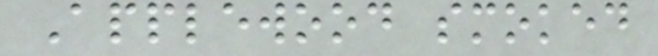Applewood smoked
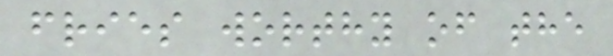fries worthy of the
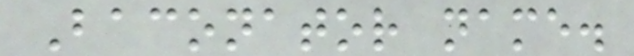Baconator name.
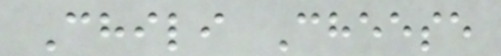Chili Cheese
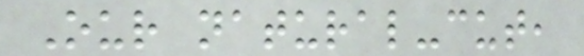Our natural-cut,
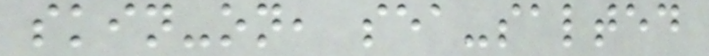skin-on, sea-salted
